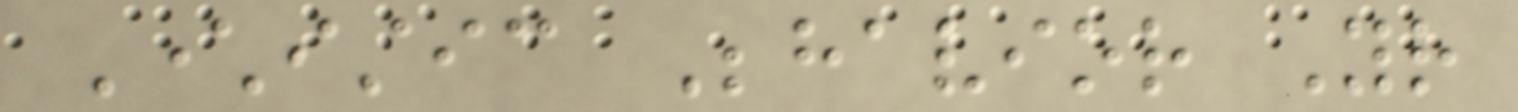Characteristic Behavior Your
